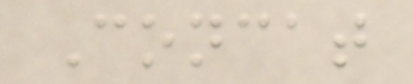Concat
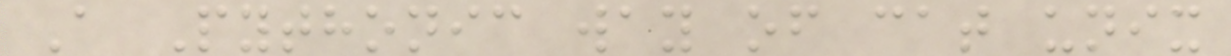A Pythonic way of cat unix
